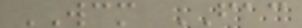WCM FAC
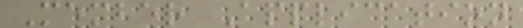Member Application
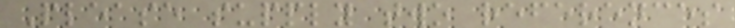Please supply two references
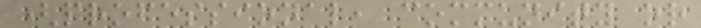(professional, community or
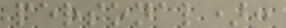personal):
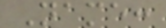Name:
